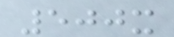500x
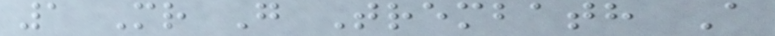1 Mr G Trembath A
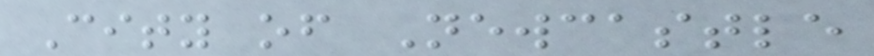City of Newcastle
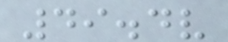49.4v
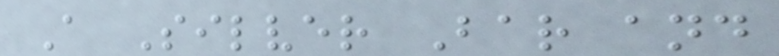A Silver Bar and
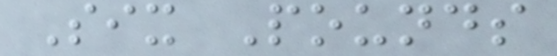Six Pounds
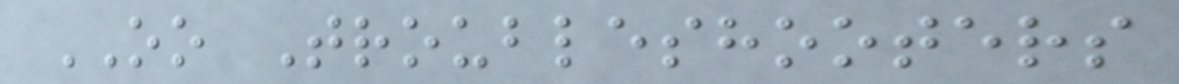OO Troubleshooters
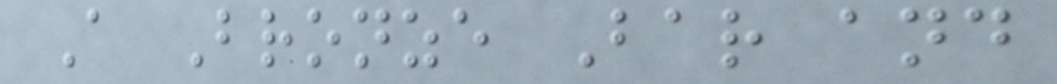A Bronze Bar and
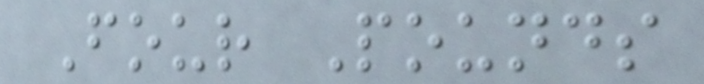Four Pounds
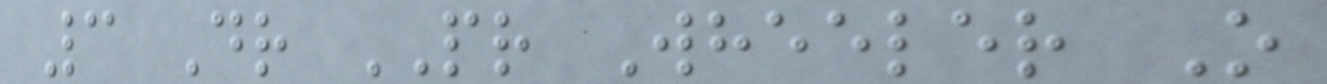3 Dr PR Wheeler O
